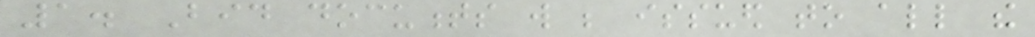1. Bid documents will be issued to all the
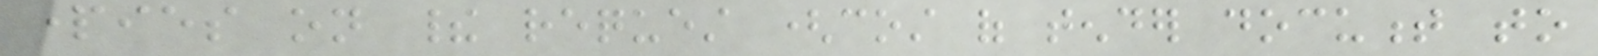parties on their request (cost of tender document to
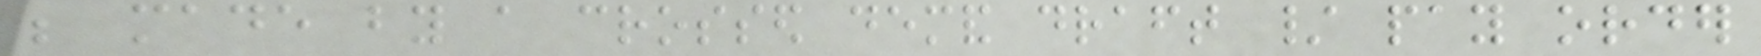be made by a crossed demand draft / pay order
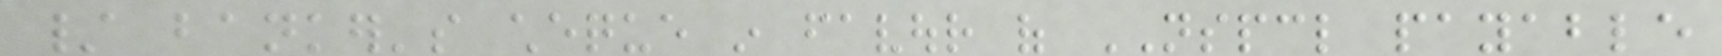/ banker's cheque in favour of NSPCL payable
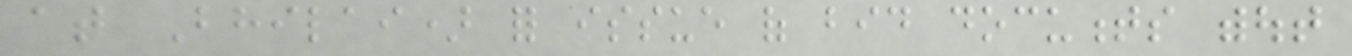at Bhilai) for issue of bid documents without
